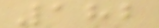182
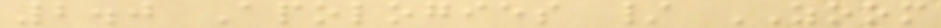2.0 Apologies / ZOOM
